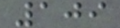109
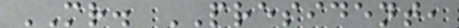MR. PRESIDENT,
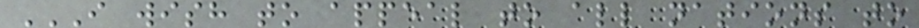I WISH TO APPEAL TO ALL NATIONS TO
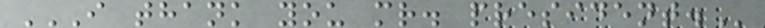I THANK YOU MR. PRESIDENT.
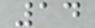14
